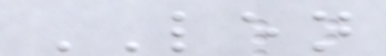LEN
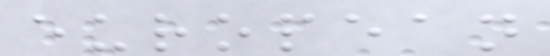european
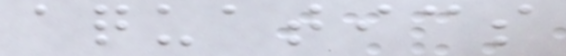aquatics
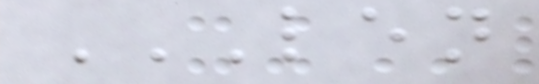LEN
